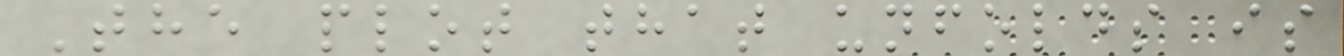The plot that unfolds is
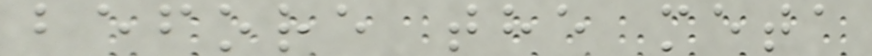before the meta
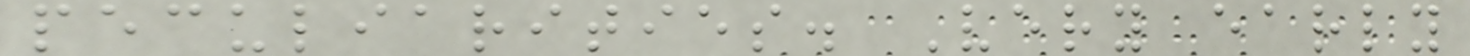peculiarities. Very early
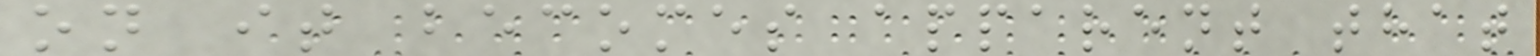on it becomes apparent that
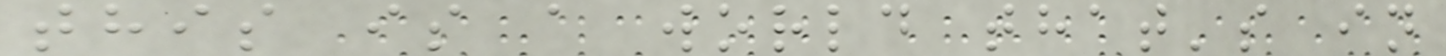this is a world that's in
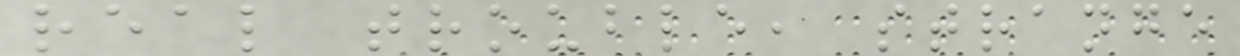real trouble, strange
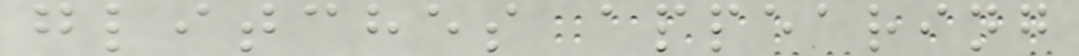glitches appearing
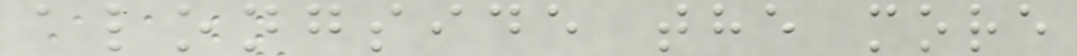alongside the more
